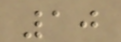10
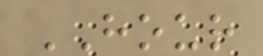HOUR
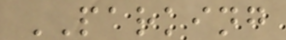PARKING
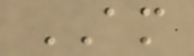AM
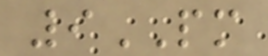9PM
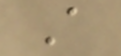A
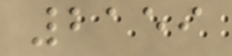2159
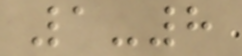1-8
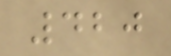420
